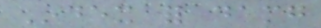Index for damg
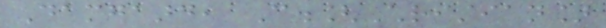Damgaard, C.[Christian]
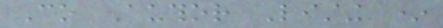Co Author Listing *
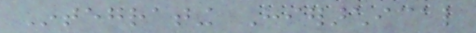Integrating Hierarchical
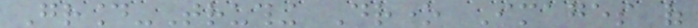Ground-Truthing Drone Images of
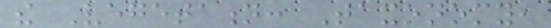the Vegetation: Taxonomy,
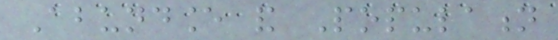Abundance and Population
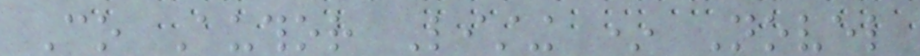Co Author Listing * Novel
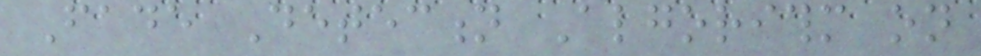Fade Detection Algorithm on
